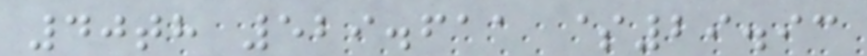40th 529.611 $29.93
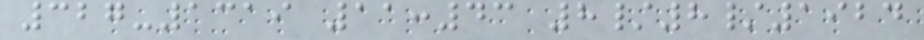327-1319 11:43 8/8/1924
